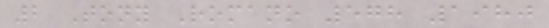2 Tony Romano 578 1980
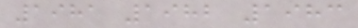1981 1982 1983
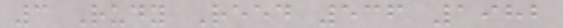3 Rudy Reed 536 1982
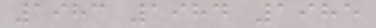1983 1984 1985
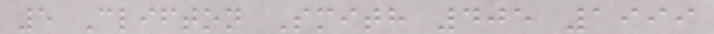5 Clifton Smith 405 1999
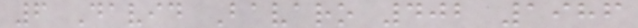6 David Bavaro 402 1986
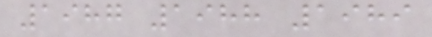1987 1988 1989
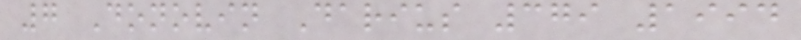7 Donovin Darius 379 1994
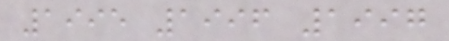1995 1996 1997
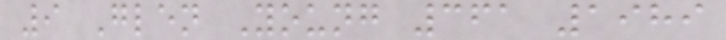9 Glen Young 361 1989
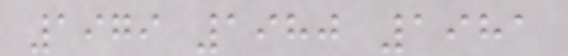1979 1980 1981
